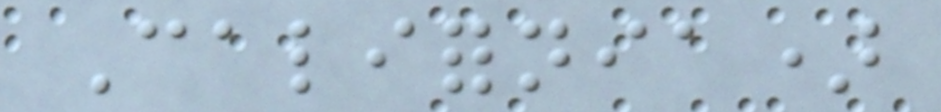California)
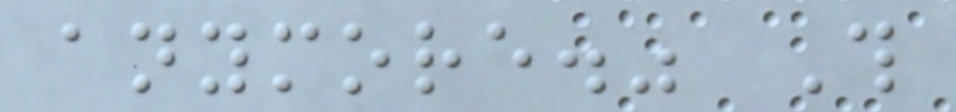anymore." This
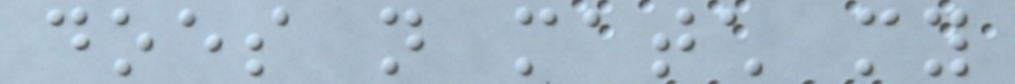does not match my
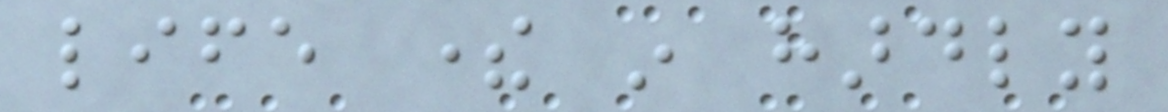life there in hardly
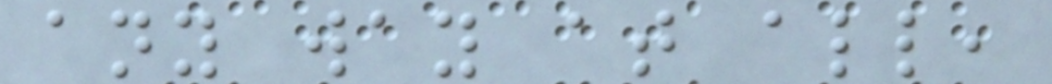any way at all,
